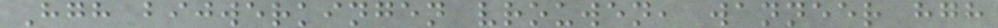Hgh bijwerkingen vrouwen, wanneer hgh
